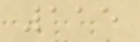115
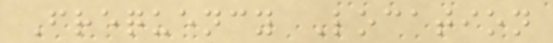Frequency Location
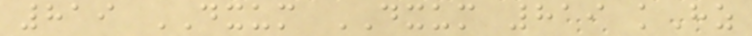819 DXUM DXUM 819 kHz
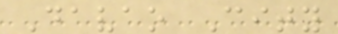Davao City
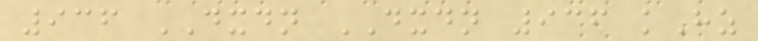936 DXDN DXDN 936 kHz
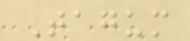Tagum
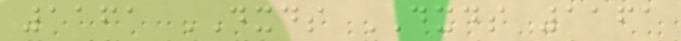1161 DXDS DXDS 1161
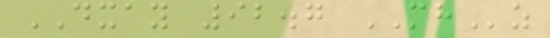DXAY 92.7 MHz
